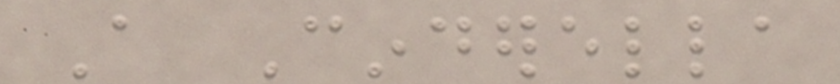A Cinderella
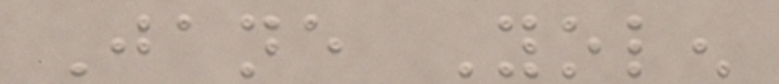Jane Yolen
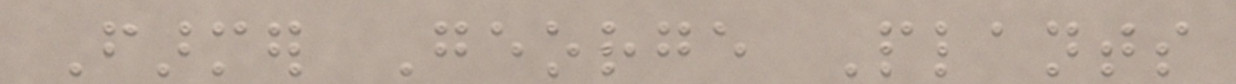Farmer George Plants
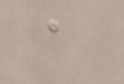a
